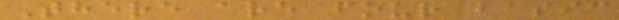There are four basic
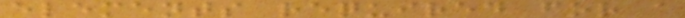elements required for a
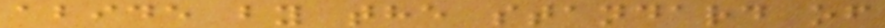abide by the standard of
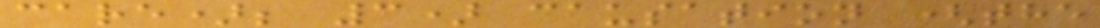care); 3) causation (the
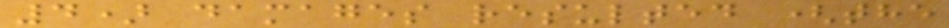4) damages resulted (the
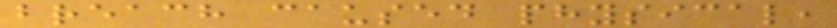breach caused physical,
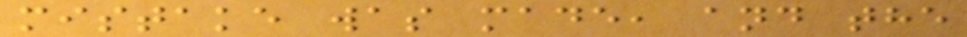mistake was made, and the
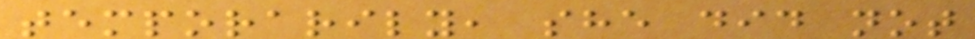temporarily, she did not
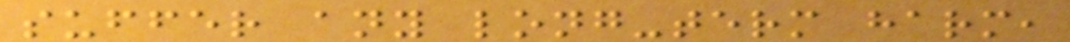suffer any long-term harm,
